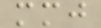mmj
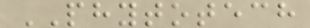PHYTOTECH
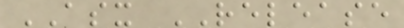ASX RELEASE
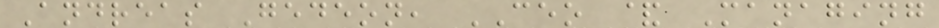Andreas Gedeon, CEO & Managing
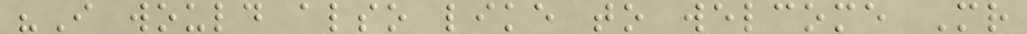"I would also like to welcome Mr
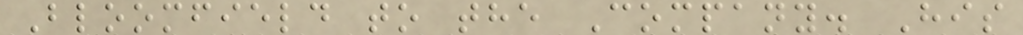Bloomfield to the Company. His
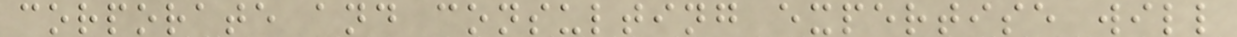corporate and consulting expertise will
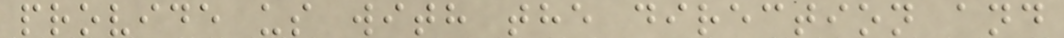provide us with the direction and
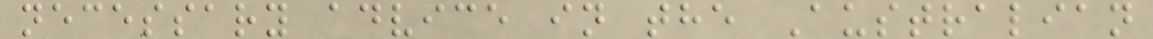necessary advice in the Australian
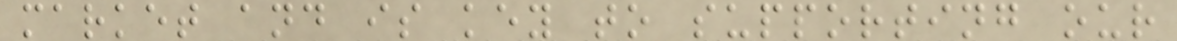market and is key to supporting our
